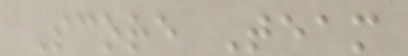Score Team
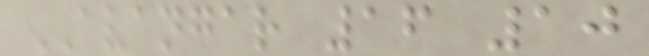AVANGAR 16 10
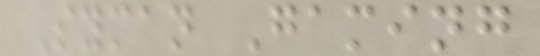Syman Gaming
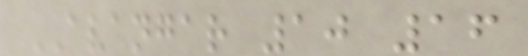AVANGAR 10 16
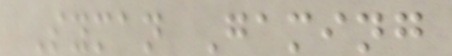Syman Gaming
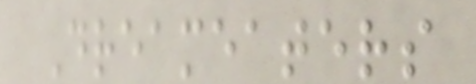Dreameaters
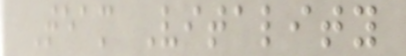Team Vitality
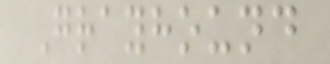Grayhound
